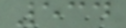534
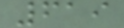619
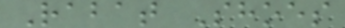Rabat Shoes
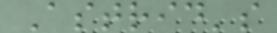Astrid's
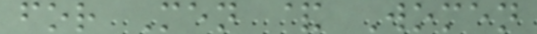for Men & Women
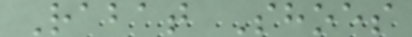Rabat Shoes
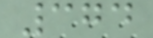374
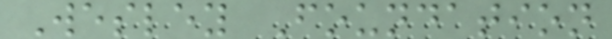Wesley Foundation
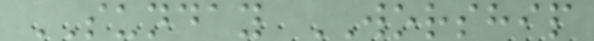SUNDAY WORSHIP
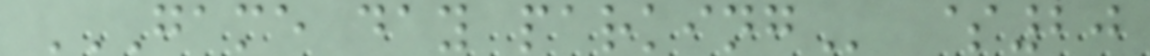GAME DAY PARKING $20
